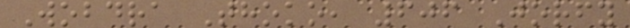Wobdra Thoko, 606 Jorfy
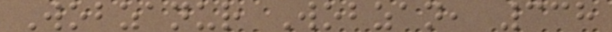Wobzanur Wobzan, 338
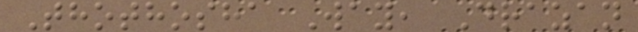Thothosha Way, Drazan
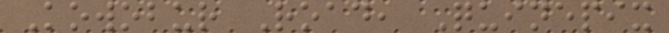Kowobur Road, Quinepix
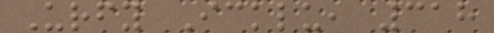Urfy Icklu, 318
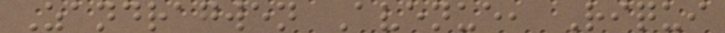Zandragwen Avenue, Riqui
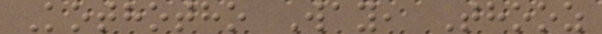Kothotho Way, Thooz
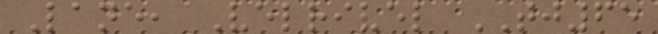Lane, Velrivel TJ65
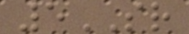5SR
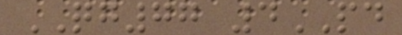QG77 4PD
